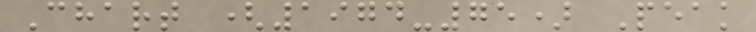Chart (1974-75) Peak
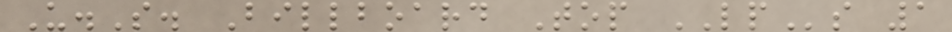U.S. Billboard Top LPs 1
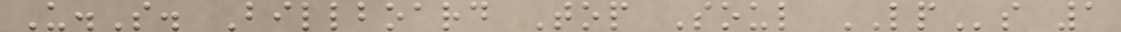U.S. Billboard Top Soul LPs 1
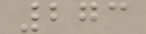273
